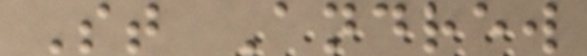St Andrew
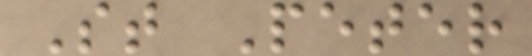St Peter
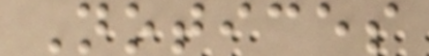Notices
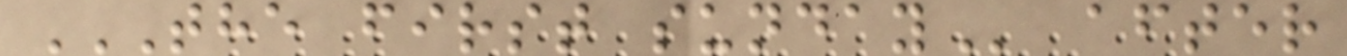THE FIRST SUNDAY after
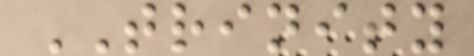TRINITY
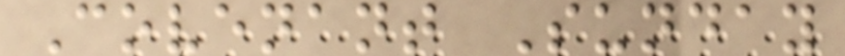Covenant Sunday
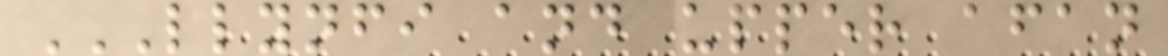LLYNFI AND UPPER AFAN
